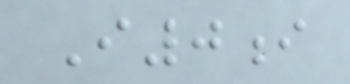I0i
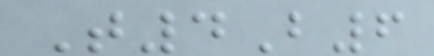T4B6
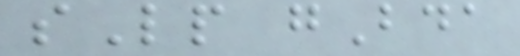sLp gBda
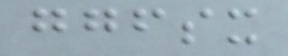ggfsx
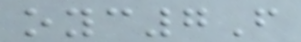oyc7F
